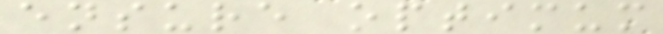ensure optimum
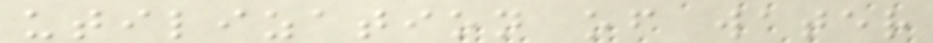utilization of water
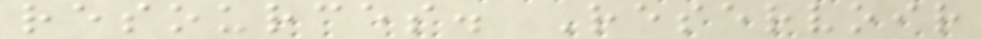resources. Reservoir
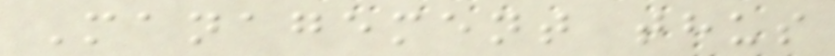Management thus
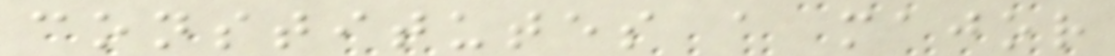constitutes a major
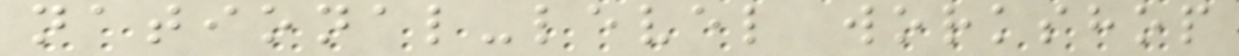national-level workshop
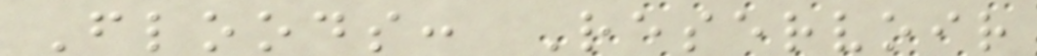Floods: Reservoir
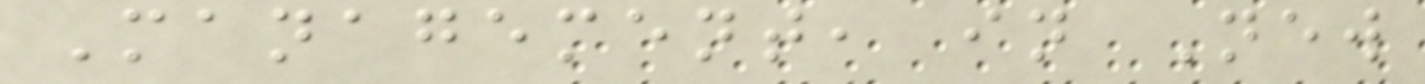Management, in New
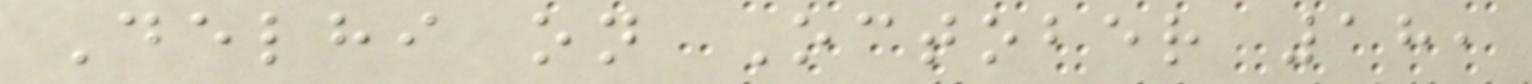Delhi on October 18,
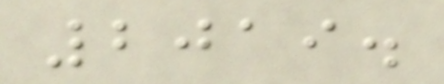2019.
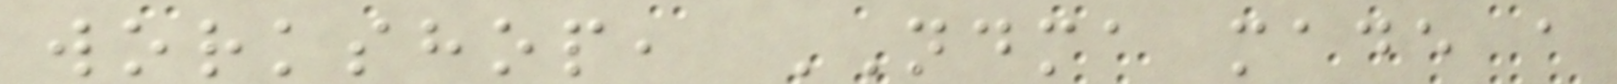workshop, NDMA made a
